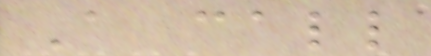A call
